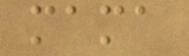mama
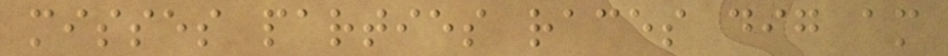misses parties races dig am
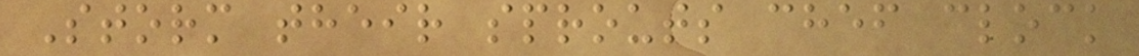Storm their sprouts chef clock
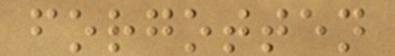forgotten
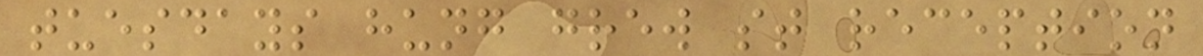tuesdays hung grew st reception
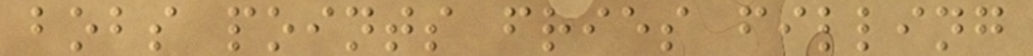bobs points fries filling
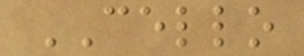CELLO
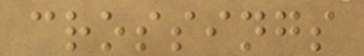crossings
